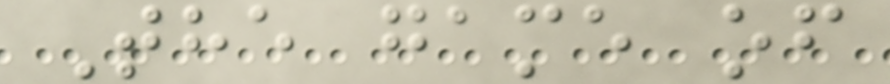The game of
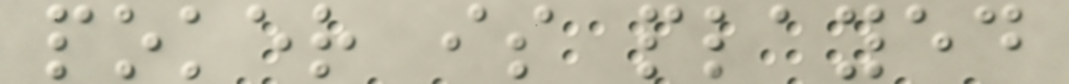poker is played
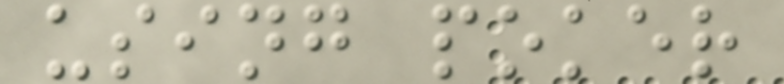using poker
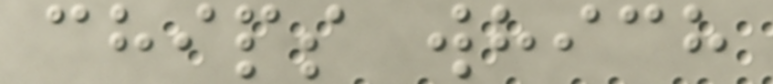chips which
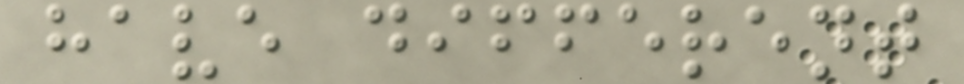have different
